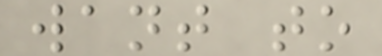want to
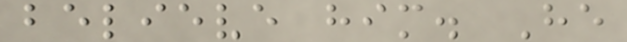believe him. He
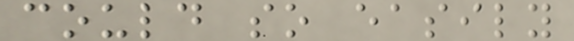could so easily
